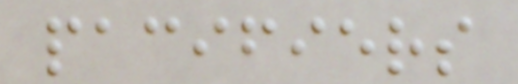pacifiers
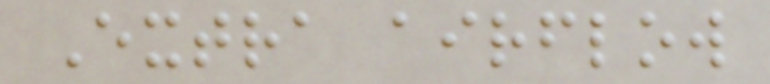Extra airflow
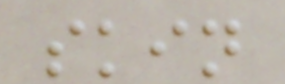skin
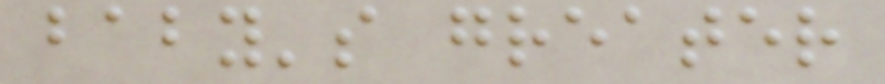baby's greater
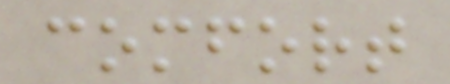comfort
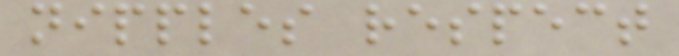nipples respect
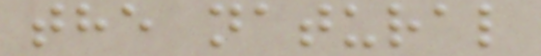the natural
